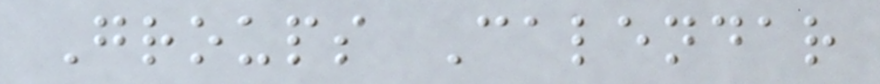Groups Calendar
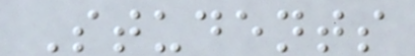Students
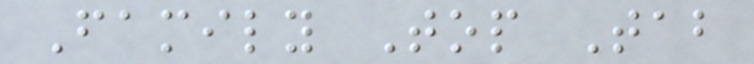Family Top Tab
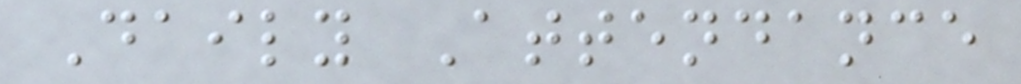Daily Attendance
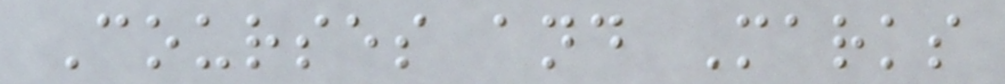Courses and Marks
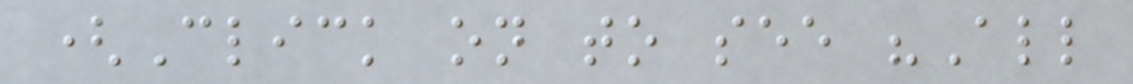(Click on to see "All
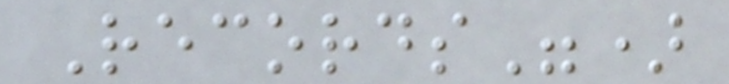Records")
